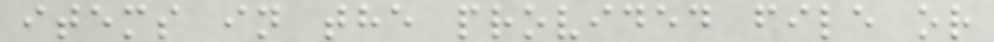items in the provided file or
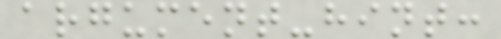argument-hint:
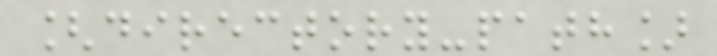[directory-path]
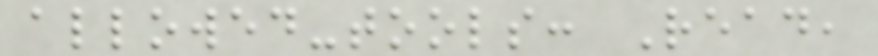allowed-tools: Read,
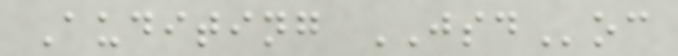Auditing JSDoc
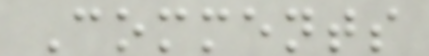Comments
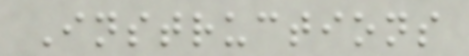Instructions
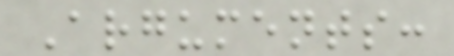Arguments:
